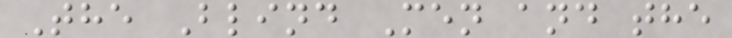The Blind Men and the
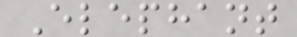Elephant
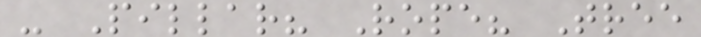- Pillar? Rope? Tree
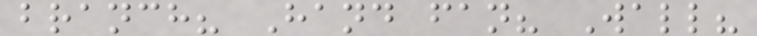branch? Hand fan? Wall?
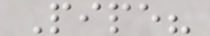Pipe?
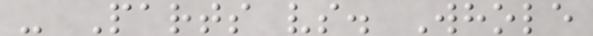- Parts vs. Whole
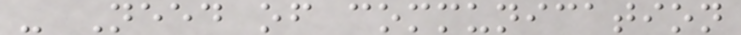- Need of communication
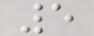5
